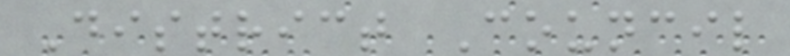District Council
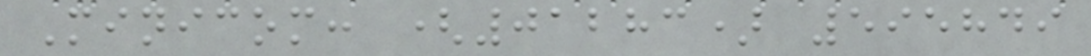Minicom: (01283) 595849
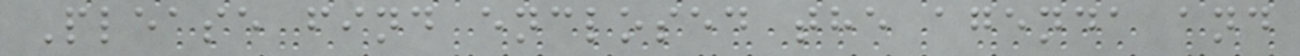Please find enclosed the agenda and
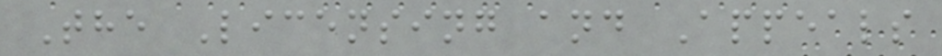The Licensing and Appeals
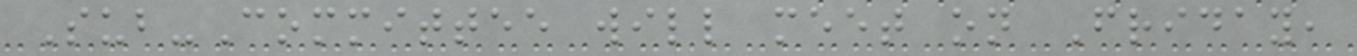Sub-Committee will meet on Friday,
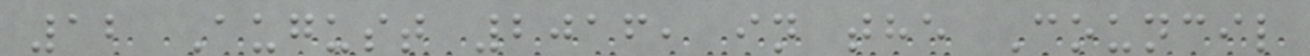12 August 2016, in the Council
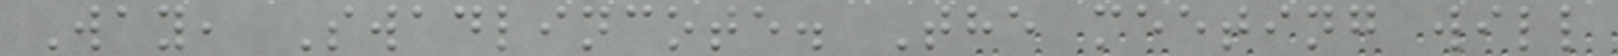Way, Swadlincote. The meeting will
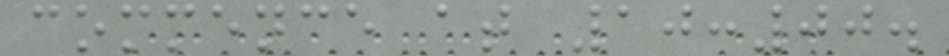commence at 10:00.
